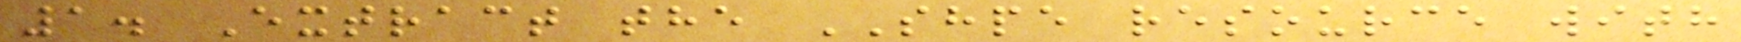1. Extract the SHPE resource with
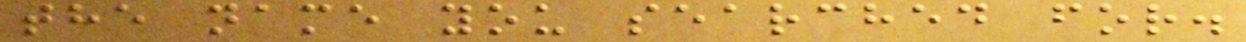the name you searched for.
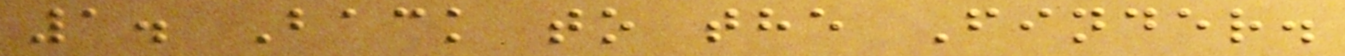1. Back to the Finder.
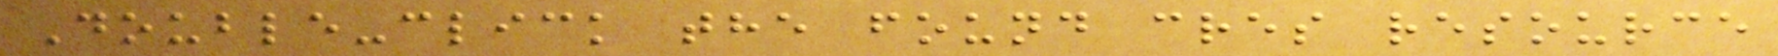Double-click the found cres resource
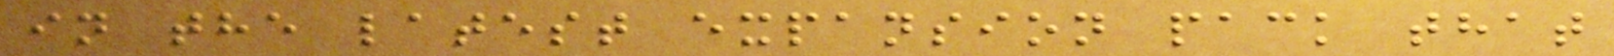in the latest expansion pack that
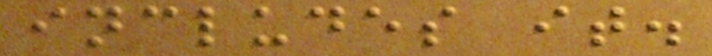includes it.
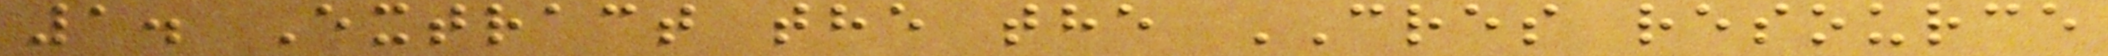1. Extract the the CRES resource
